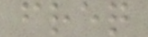freq
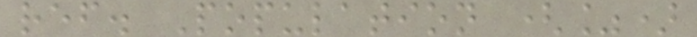ref. Population (%)
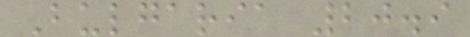Bulgaria 20.9
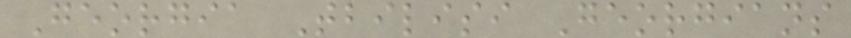Georgia Tbilisi Georgians
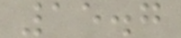15.7
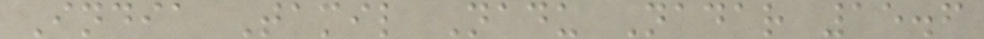India Tamil Nadu Nadar 15.6
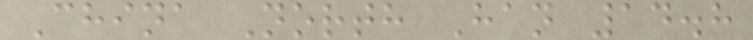China North Han 14.8
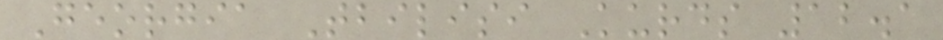Georgia Tbilisi Kurds 12.1
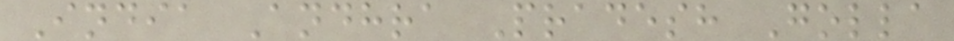India Andhra Pradesh Golla
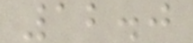12.0
